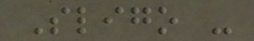Sligo -
